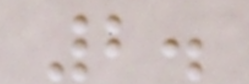2.
